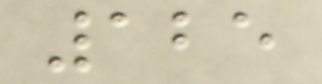125
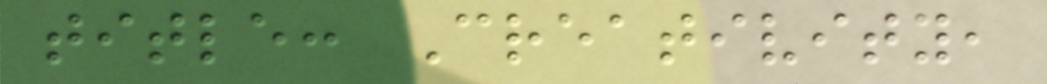title: Creativity,
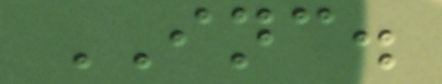INC.
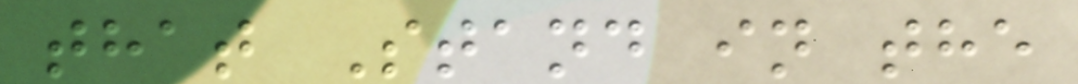that Stand in the
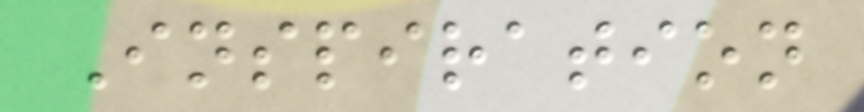Inspiration
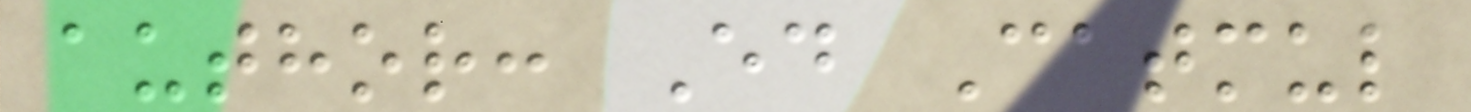author: Ed Catmul
